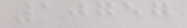10757
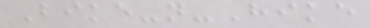Bike-n-Hike
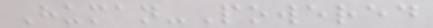Human-Powered
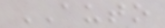AUTO
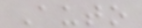Auto
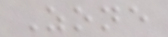Zone
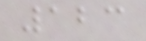123
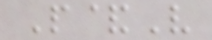P&V
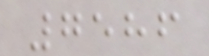7586
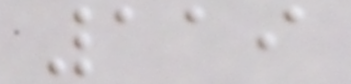119
